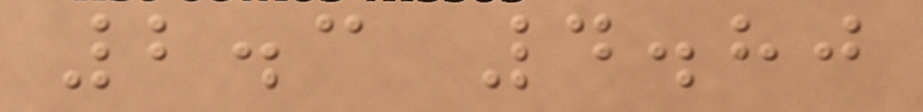2.3 4.80
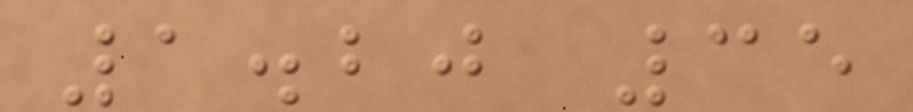1.20 35
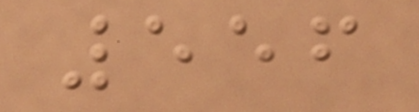556
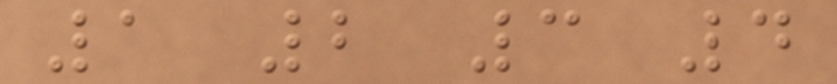1 2 3 4
